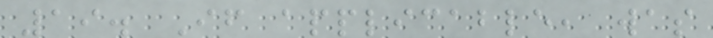19. If applicable, was
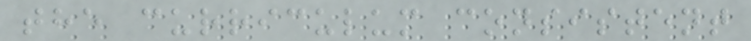the curriculum consistent
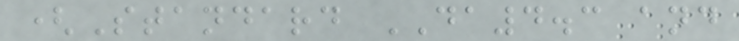(Standard DA4.3 and
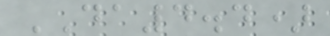DA4.4)
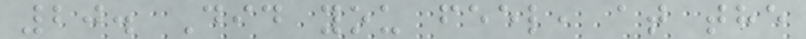20. Did you feel, at the
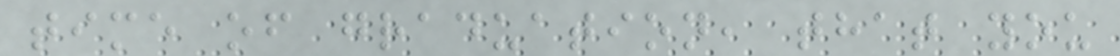time of graduation, that you
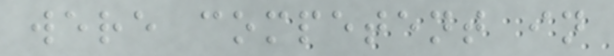were competent in
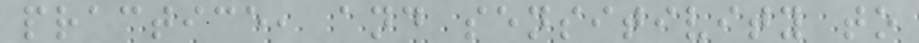practice, and sensitivity to
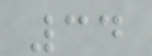34
